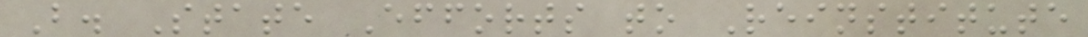B. State Efforts to Reinstitute
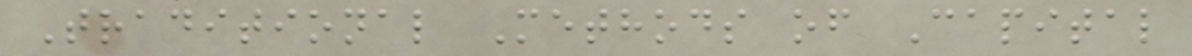Traditional Methods of Capital
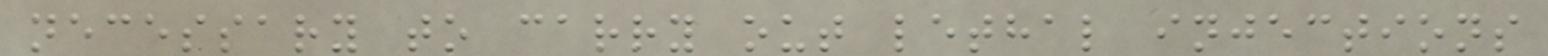necessary to carry out lethal injections
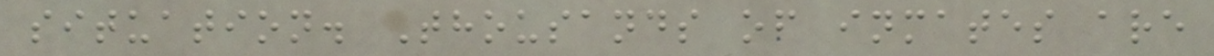situation. Thousands of inmates are
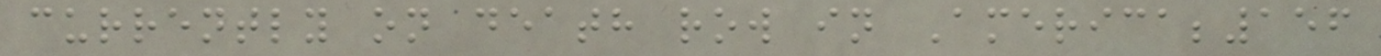currently on death row in America;156
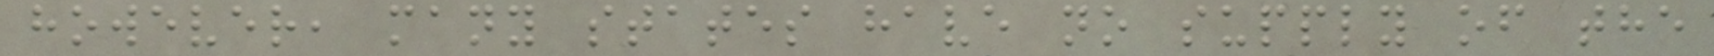however, many states have no supply of the
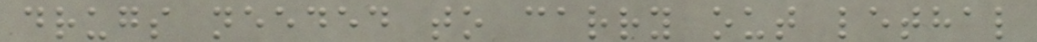drugs needed to carry out lethal
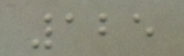125
